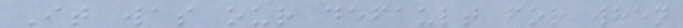It was our default for when
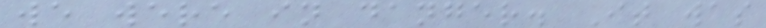we were in danger. It was
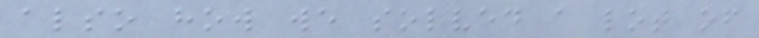also how we solved a lot of
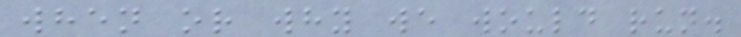when or why we would run.
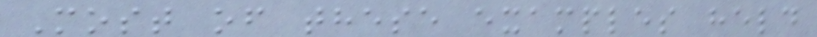Most of these examples held
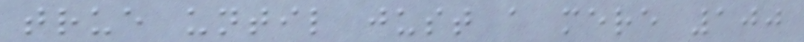true until just a mere 100
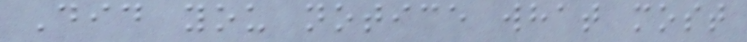Did you notice what most
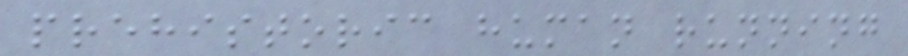prehistoric human running
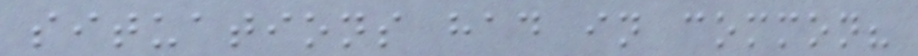situations had in common?
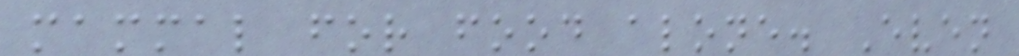mammal for food alone. Even
